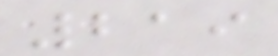219
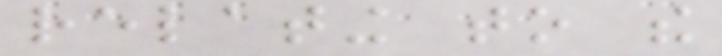relating to the
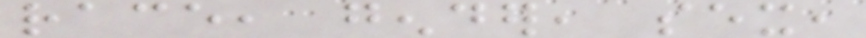race, gender, sex,
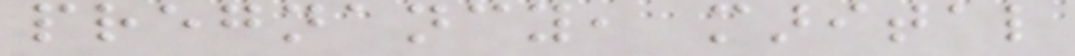pregnancy, marital
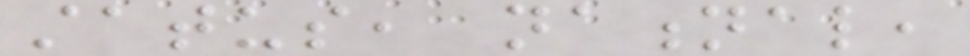status, national,
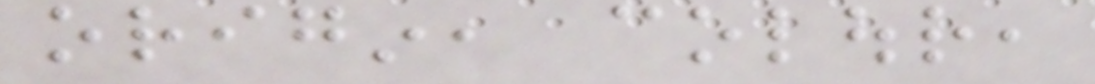origin, colour,
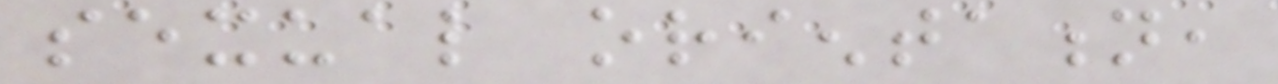sexual orientation,
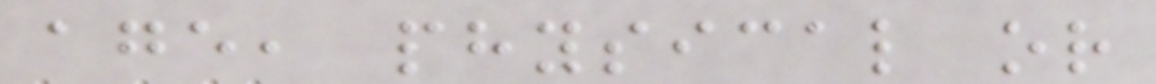age, physical or
